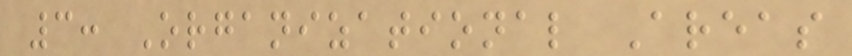3: Organizational Areas
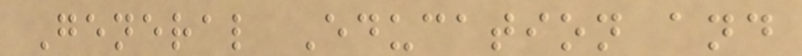General Education and
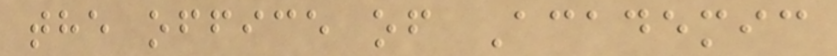the office of Academic
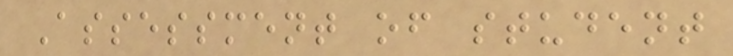Assessment of student
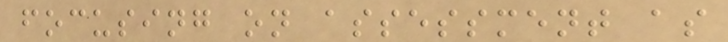focusing on assessment as
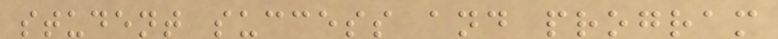student success and program
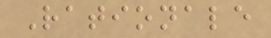Rationale
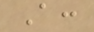A:
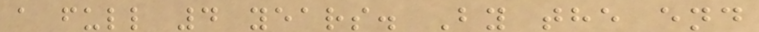a full 4 years. By the end
